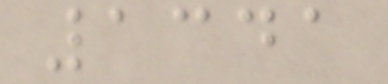1341
